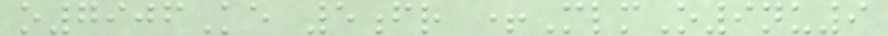o7906Ke 5fr +MlmO9nu9
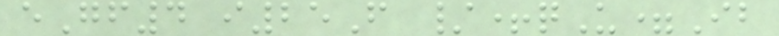eGf4 i25F /+qU=Ib
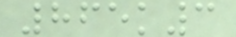865k3
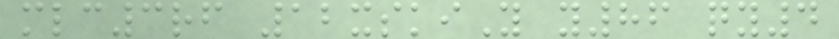mlc3rf 12xskiY y86 qy4
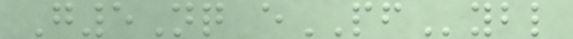G5Nq ePFybl
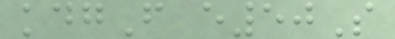kdgF e50S
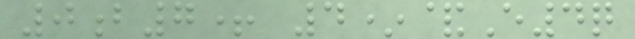0b7+ 4*&E4q
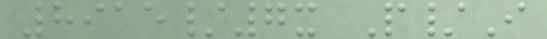8915/7x P/I
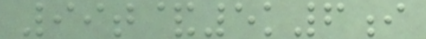99t&5k6i
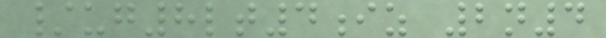/ug8lt4iz 2n4
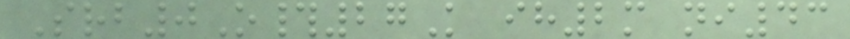Srb0O#27K ih2m ni43
